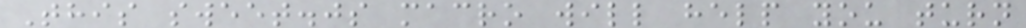This sweet.js macro will help you turn
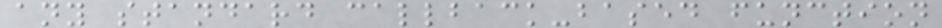any standard callback-based function
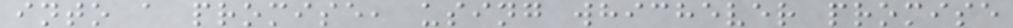into a promise, using whichever promise
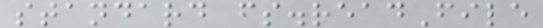standard fs.readFile
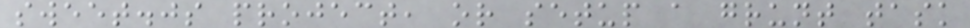sweet.js project, or setup a grunt task
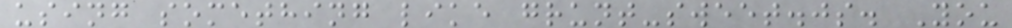using something like grunt-sweet.js. You
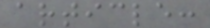article:
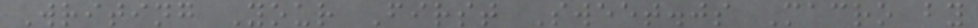Writing Your First Sweet.js Macro by
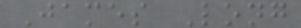James Long
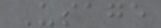Usage
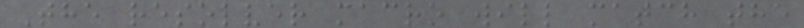The resolver macro will match the
